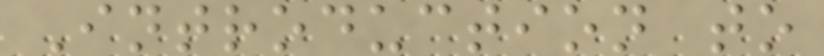Introduction to
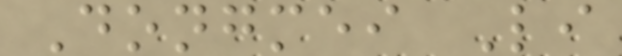Dongmei Li
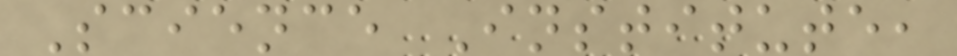Science Institute,
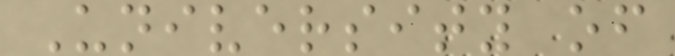University of
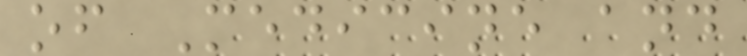of Medicine and
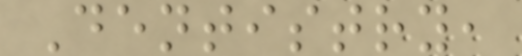Dentistry,
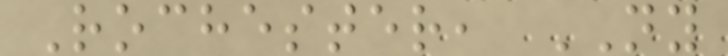Rochester, NY
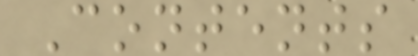Contents
